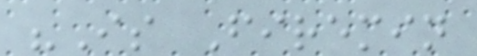"Is Firemin
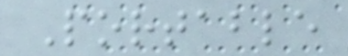Portable
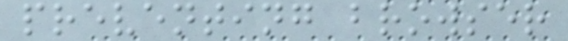preventing browser
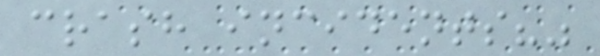crash incidents?"
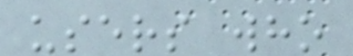users who
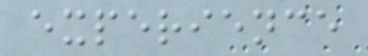experience
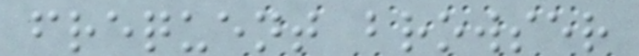frequent browser
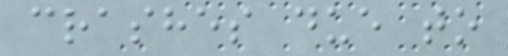crashes due to
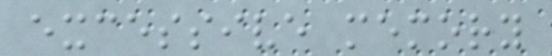excessive memory
